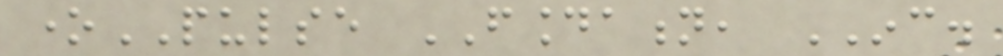onePULSE FOUNDATION, INC.
